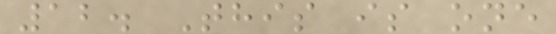12. This is one
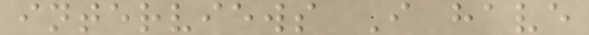interviews I have
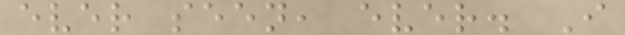ever seen, ever. I
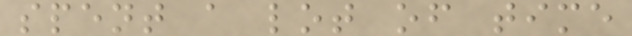spent a lot of time
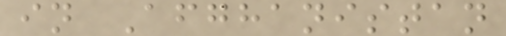in Afghanistan
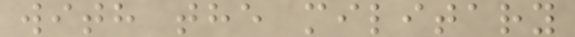with the military
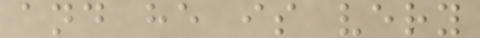and he is very
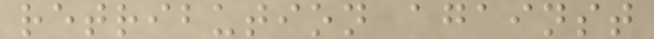retribution against
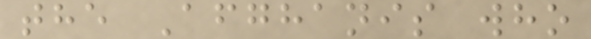the Afghanis who
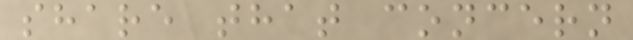share that concern
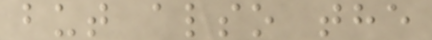but also the
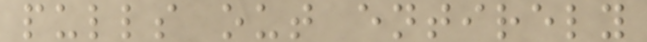pulls out entirely
